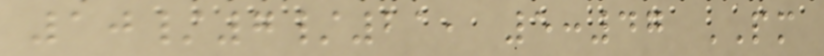10/7/21, 5:47 PM
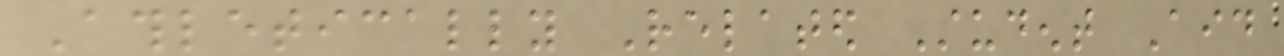Athletically Related Student Aid
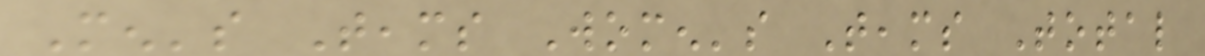Men's Teams Women's Teams Total
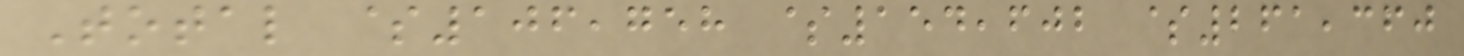Total $106,758 $154,602 $261,360
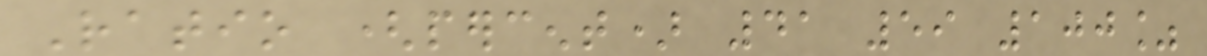Ratio (percent) 41 59 100%
